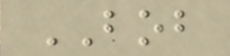BOB
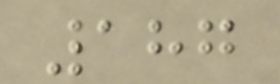187
